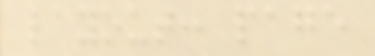layout: page
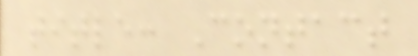title: Contact
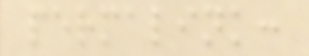permalink:
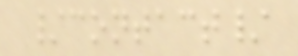/contact/
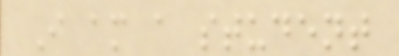I am a student
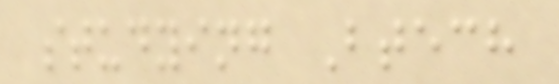studying Btech
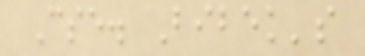Cse. Bibek's
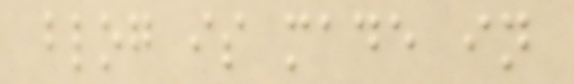blog is made in
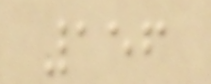156
